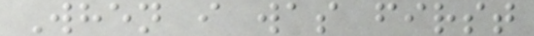When i was first
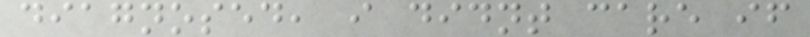diagnosed, i didnt care if
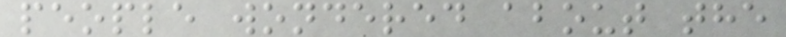people wondered about the
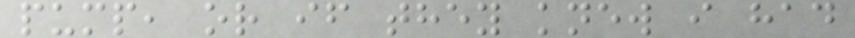pump, or if they knew i had
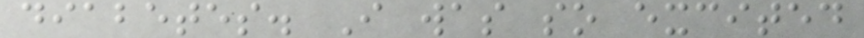diabetes. I was so excited
